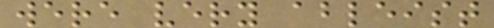were very ableist
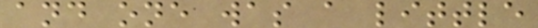and one was a little
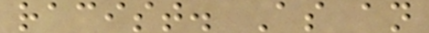racist. As an
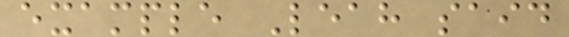example Leah said
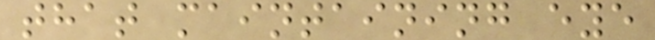that maintaining eye
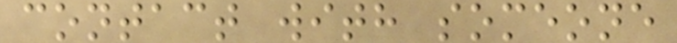contact with someone
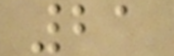21
